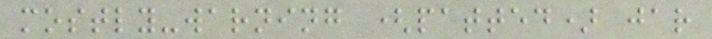mostly-warning (patted) jar
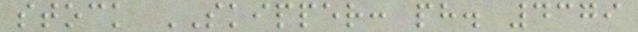stock SKIPPER: ph. 4379
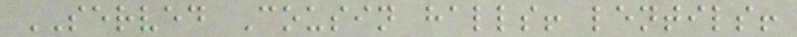SERVED Cousin halls! lentils!
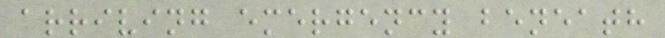arriving emergency beneath
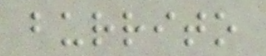burrito
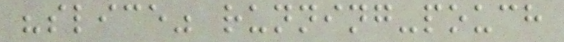"slice" running-pouch
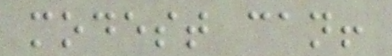modest can!
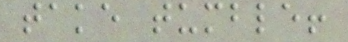take tumble!
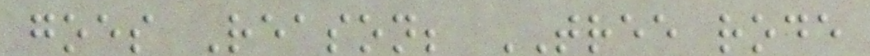goes Reason; TREE rode
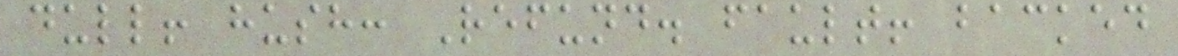dull! hush: Refund. fault! backed
